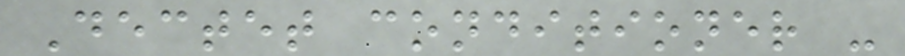Dectet conditioner -
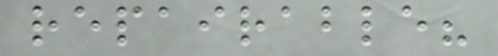repairable?
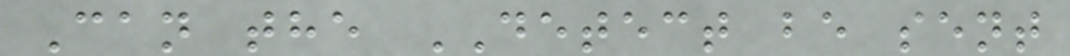Can the DETECT be sent
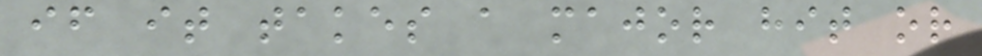if it takes a major hit or
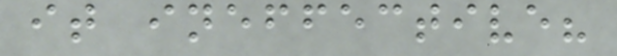it ineffective?
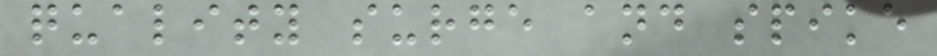quality surge and spike
